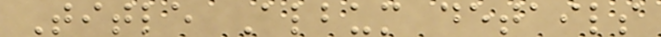Title Album details
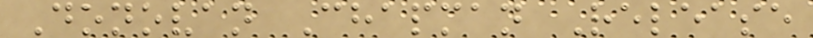Donovan Chapman Release
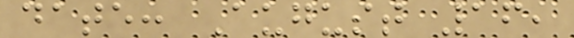date: August 16,
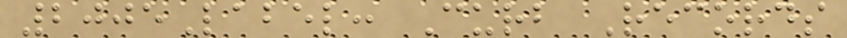2005Label: Curb Records
